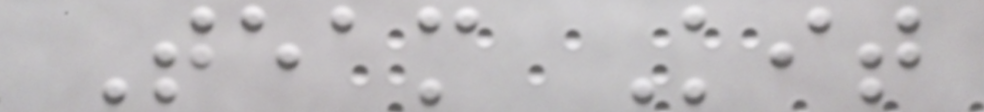Team Kit
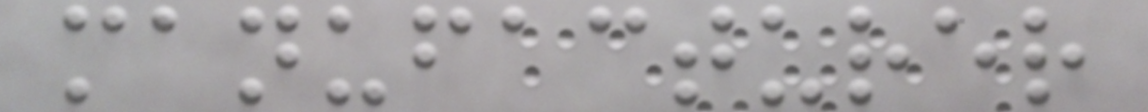manufacturer
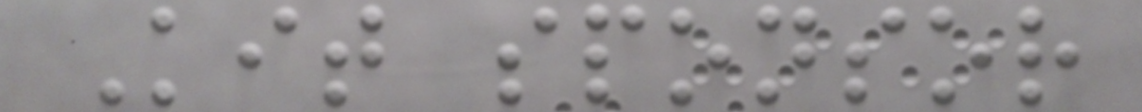Kit sponsor
